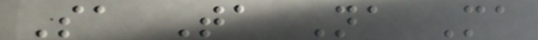Sa Ta Na Ma
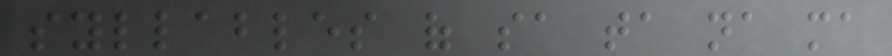syllables of sa ta na ma
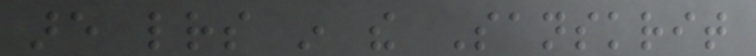are letters in the Sanskrit
